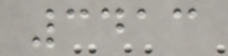3413
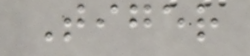Tiger
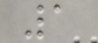1
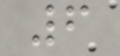6
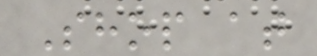Shop at
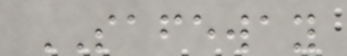SAFEWAY
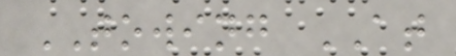TOWING AT
